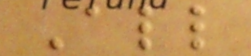All
